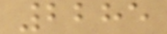2285
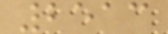2513
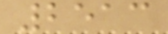2513
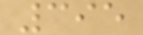395
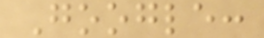Google:
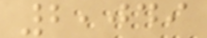2,049
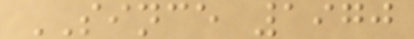SINCE 1970
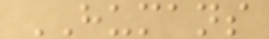HUMANS
